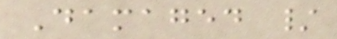Damaged /
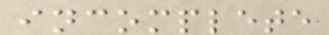incomplete
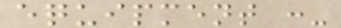equipment :-
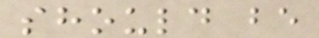should be
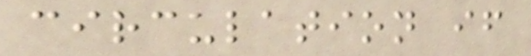circulation if
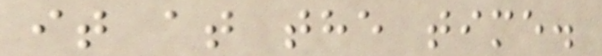it at the time.
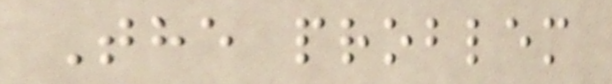The problem
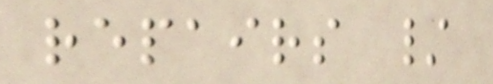repairs /
